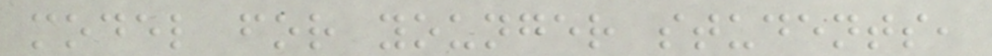model for younger students,
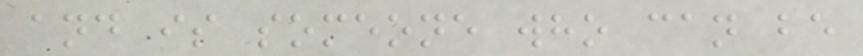and is someone who can be
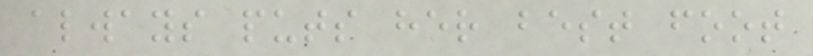always puts her best foot
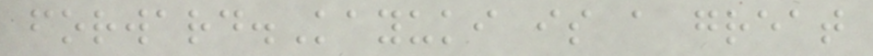forward.Kayuki is a great
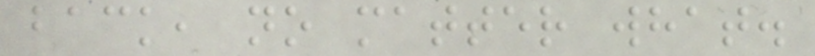back, no matter what.
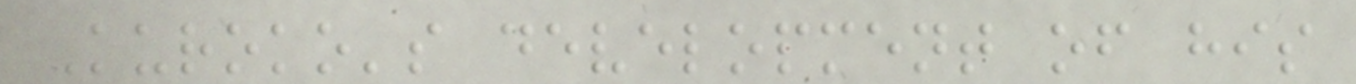Kuroko's development of his
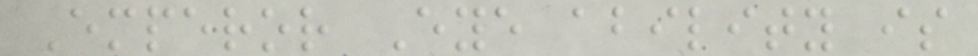Emperor Eye ability is
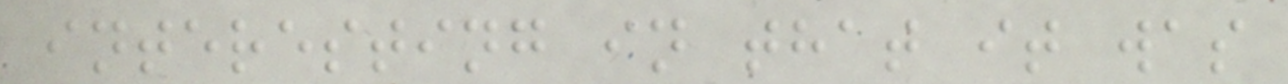interesting in that it was
